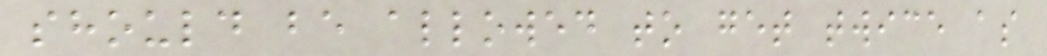should be allowed to get twice as
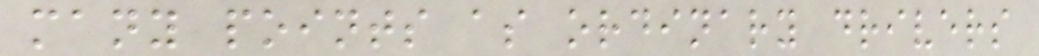many points as ordinary drivers
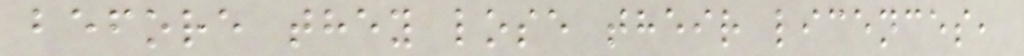before they lose their licences,
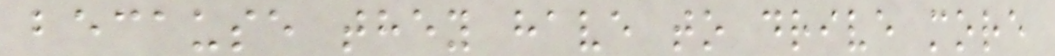because they have to drive more
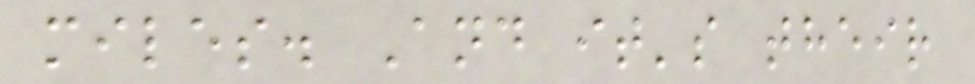miles. And it's their
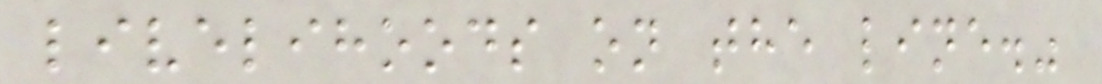livelihoods on the line."
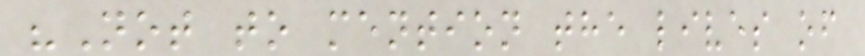"Not to mention the lives of
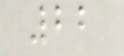22
